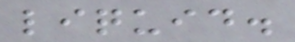liquid.
